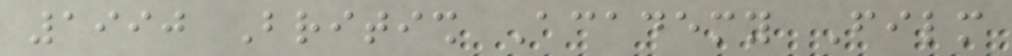1990 British Academy Film
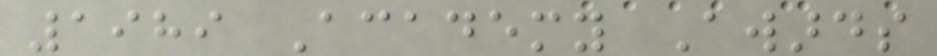1989 Academy Awards
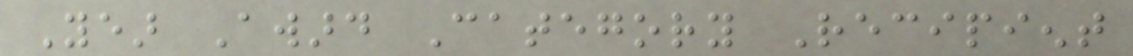Year Award Category Recipient
